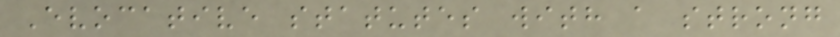Evocative statutes with a strong
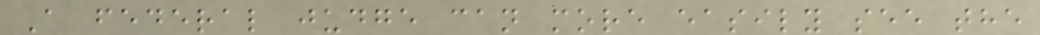A federal judge can more easily see the
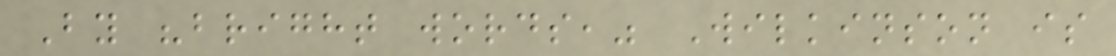By "bright words," Wilkinson is
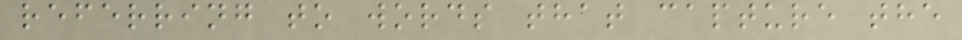referring to words that capture the
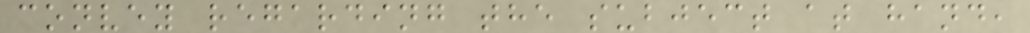convey regarding the subject at hand,
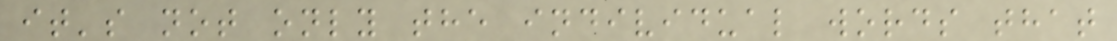it's not only the individual words that
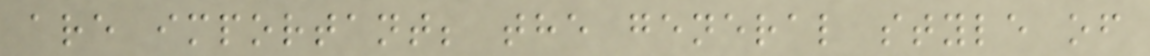are important; the general style of
